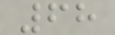68
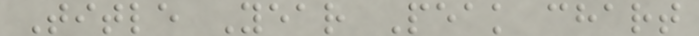Title Year Peak chart
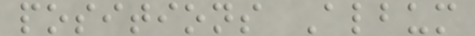positions Album
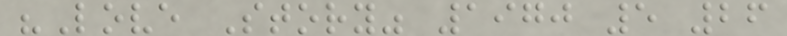"Love Story" 1970 5 26
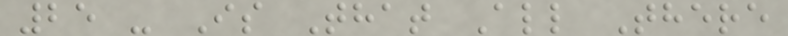25 - Is That All There
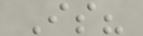Is?
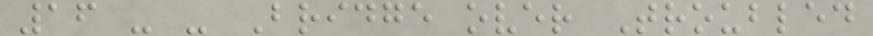16 - - Bridge over Troubled
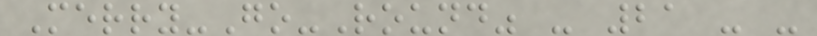Merry-Go-Round" - 21 - -
